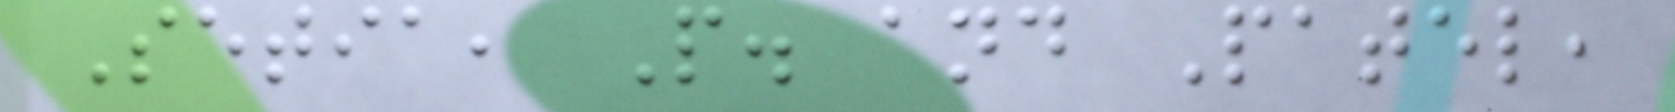Setia, P. and Patel,
